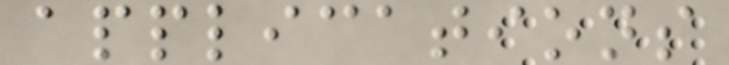applications
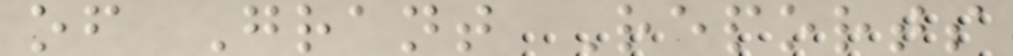of Grant Reports
